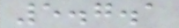5.7.1
